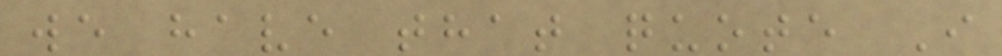we have that quote I
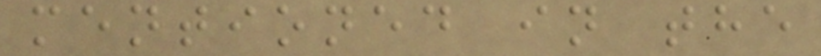mentioned in the
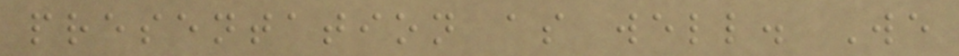presentation as well. We
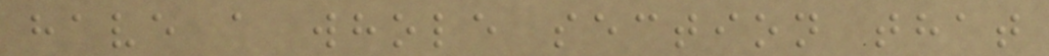have a whole section that
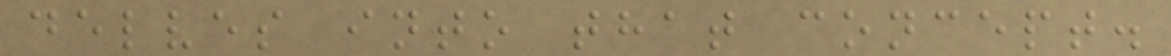delves into that concept.
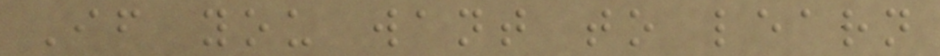If you want to learn
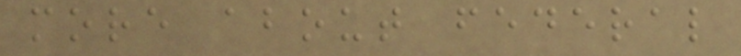more about federal
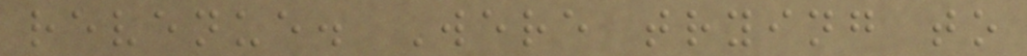revenue. Were trying to
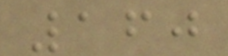160
